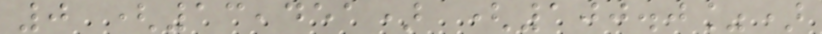0 (13,451) (100.0%)
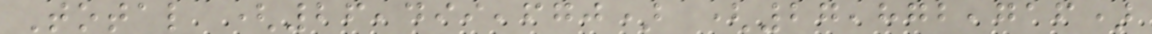Total (26,499,670) (27,872,716)
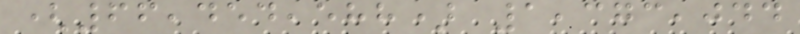(66,454,588) 1,373,044
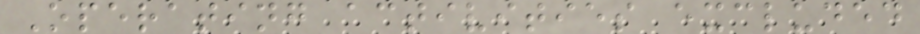Operating activities excluded
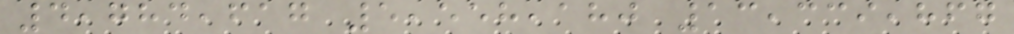4,784,617 5,558,180 13,339,867
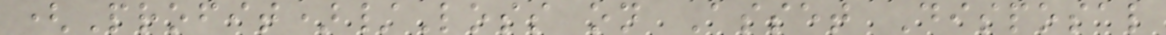(Profit)/Loss on Asset Disposal
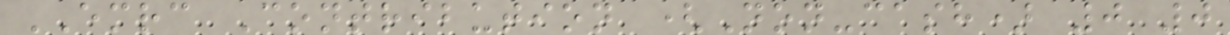EMRC Contribution (Non-cash) 0 0
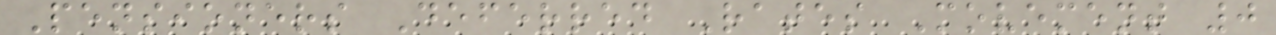Pensioners Deferred Rates Movement 0
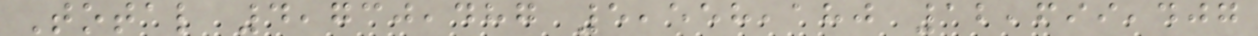Total 4,730,487 5,558,180 12,699,407
